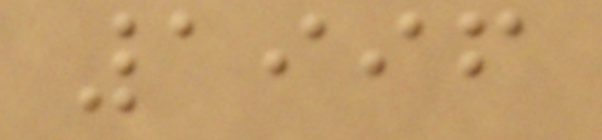1996
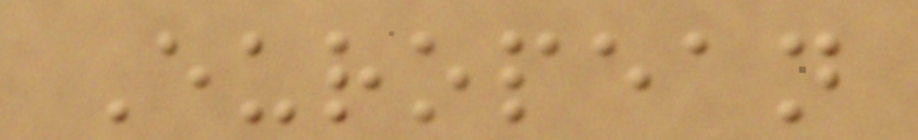European
